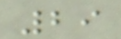29
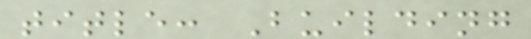title: Building
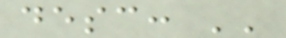desc: ''
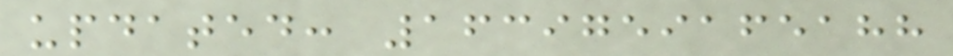updated: 1639759165188
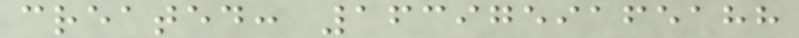created: 1639759165188
